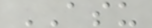ASU
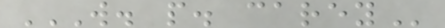W. P. CAREY
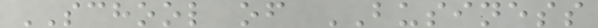SCHOOL of BUSINESS
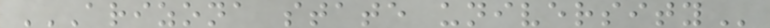ARIZONA STATE UNIVERSITY
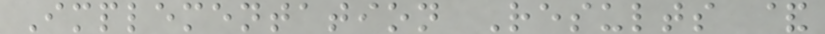Implementation Results &
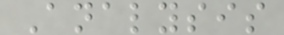Analysis
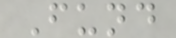Fund
